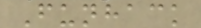Funhack
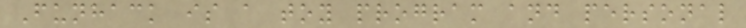Funhack is a toy program and personal
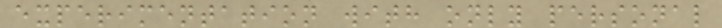experimentation with only personal
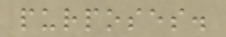purposes.
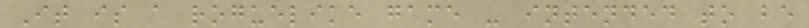It is a roguelike game - intended to be
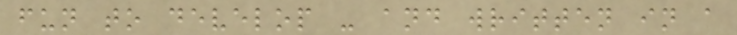fun to develop - and written in a
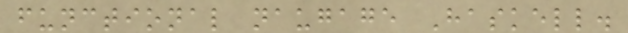functional naugage Haskell.
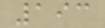193
